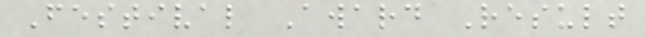Festival Award Result
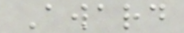Award
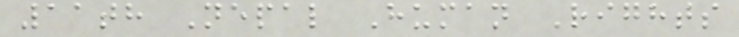11th Nepal Human Rights
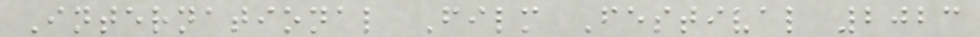International Film Festival 2023
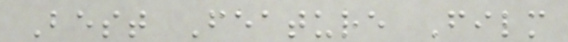Best Feature Film
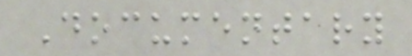Documentary
